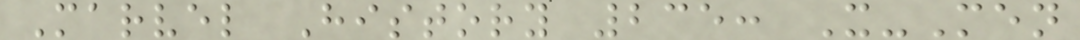Marvel History 235: X-Men
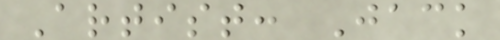Artist: Jack
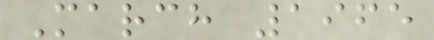March 1965
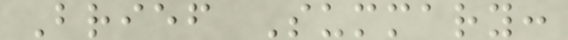Brief Summary:
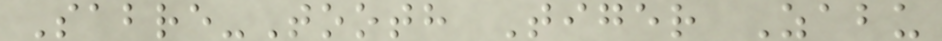Sabre-Tooth Tiger Zabu
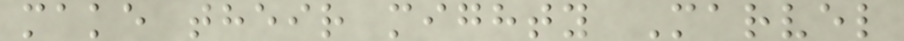make their mighty Marvel
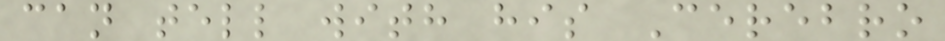can tell with his Cerebro
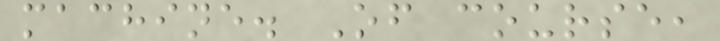machine. Of course,
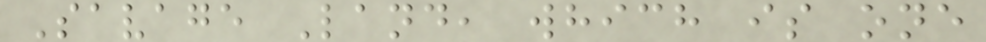Savage Land, which is one
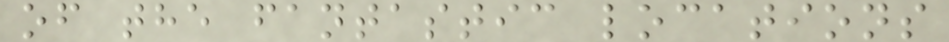of the fantastic locations
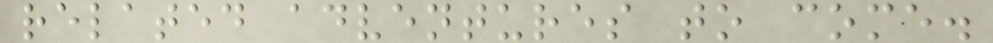related adventures to come.
